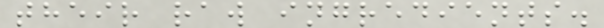their raw ingredients.
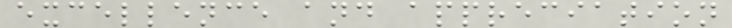excellence and appreciation
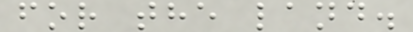for the land.
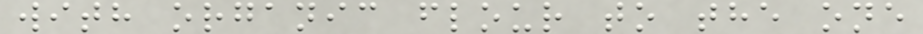with organic flour to the one
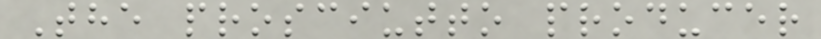The prosciutto producer
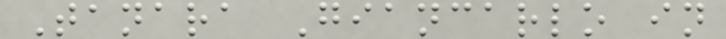Tanara Giancarlo in
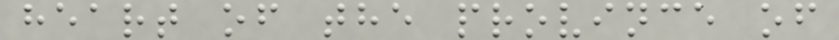heart of the province of
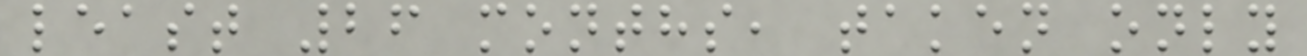least 26 months, taken only
